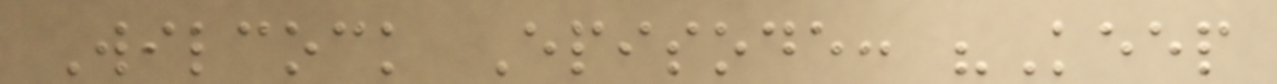Wilcock Episode: "Keep
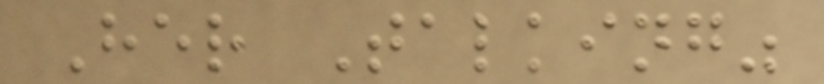Her Talking"
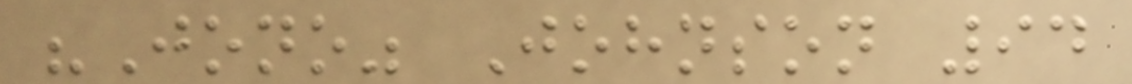"Jono" Johnson 94
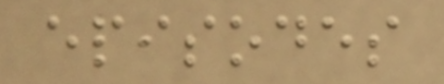episodes
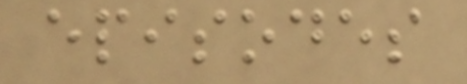episodes
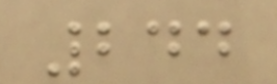244
